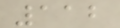112
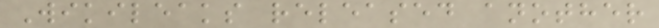Wikileaks released another
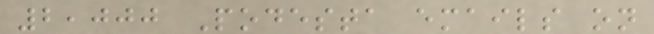2,000 Podesta emails on
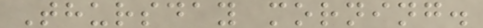Thursday morning.
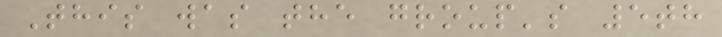This was the group's 5th
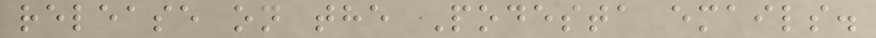release on the Podesta emails.
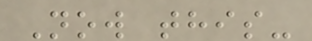Now this-
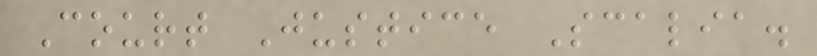Court Justice Scalia.
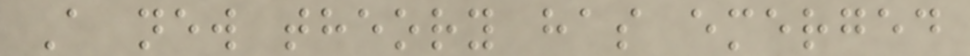A new theory has emerged
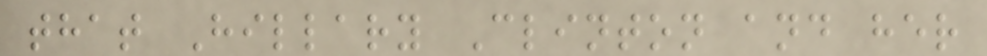that Hillary Clinton and her
